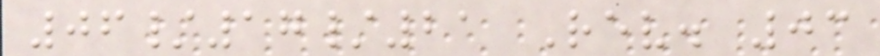06/17/21 Rev. 03
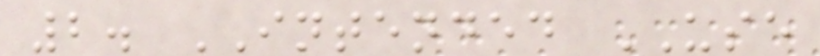2. INTENDED USE
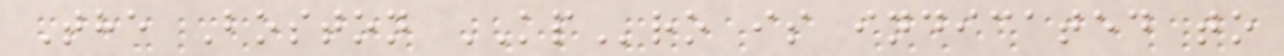The Boston KPro is indicated to
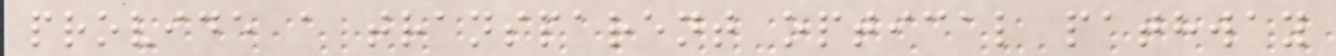provide a transparent optical pathway
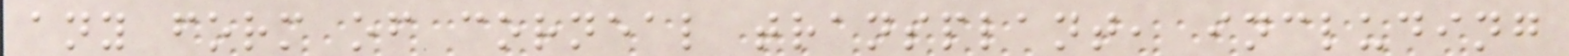any form of corneal transplant, including
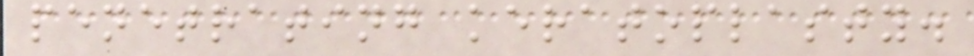penetrating keratoplasty.
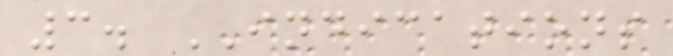3. INDICATIONS
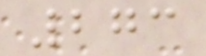273
